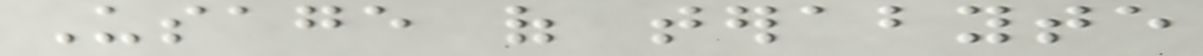Usage of terabyte
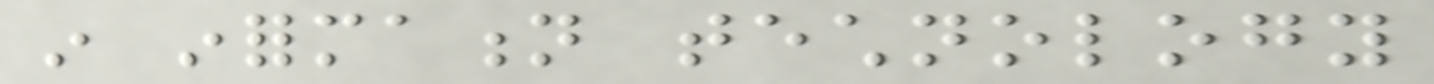in information technology
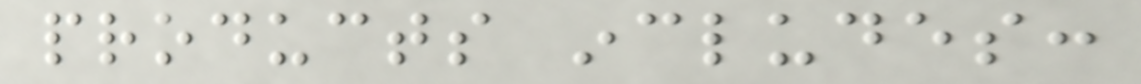products includes:
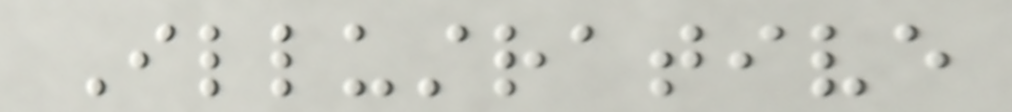Illustrative
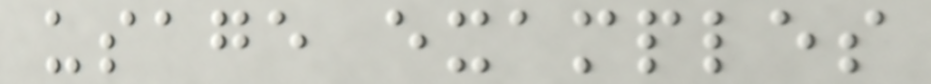usage examples
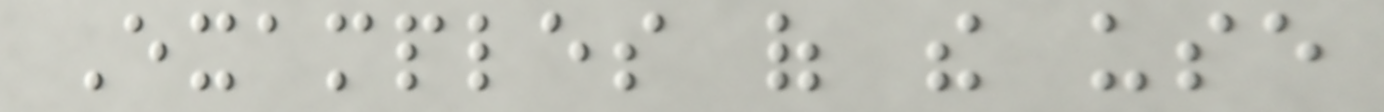Examples of the use
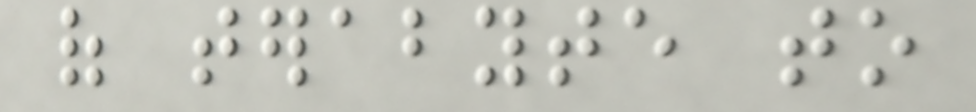of terabyte to
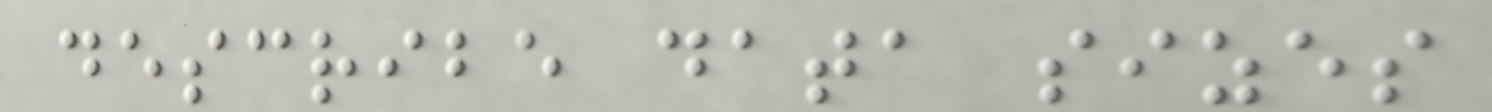describe data sizes
